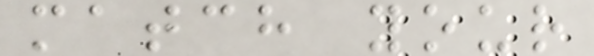match your
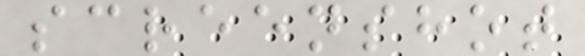screenshot
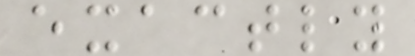exactly
